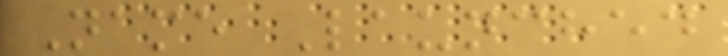Name Launched
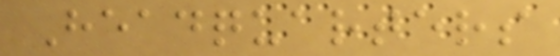Headquarters
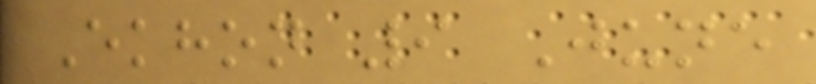Ekhon 9 June
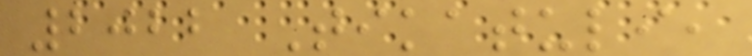2022 Tikatuli,
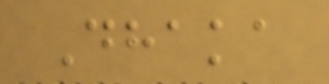Dhaka
